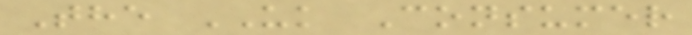The UK Consumer
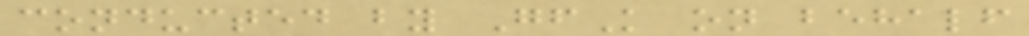conducted by GfK on behalf
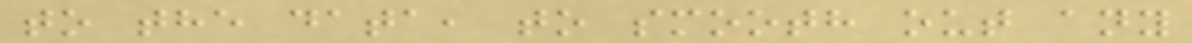to the data, to smooth out any
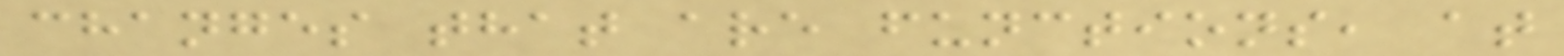changes that are functions, at
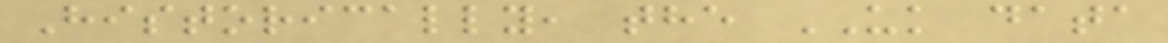Historically, the UK data
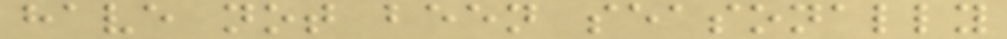have not been seasonally
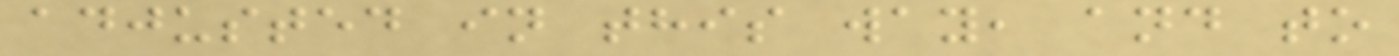adjusted in this way, and to
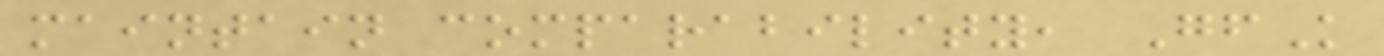maintain comparability, GfK
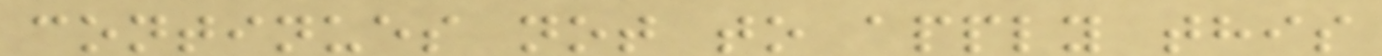continues not to apply this
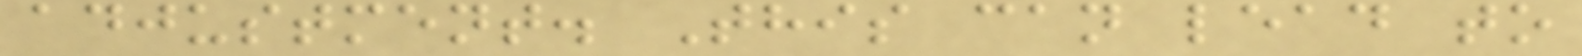adjustment. This can lead to
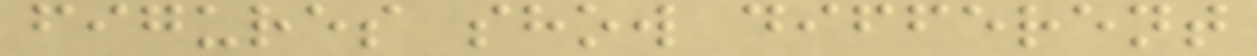figures show different
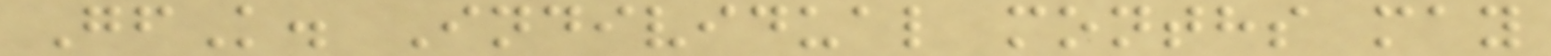GfK. Individual months may
